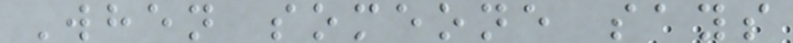When someone says
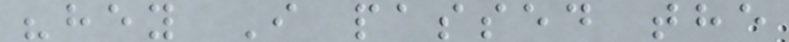"hey I passed the
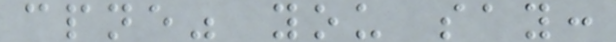cpne" you say:
